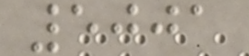5001
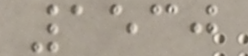1530
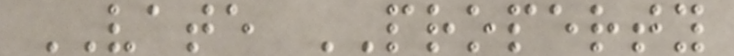VATE PROPERTY
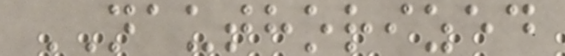NAUTHORIZED
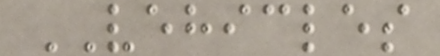VEHICLES
